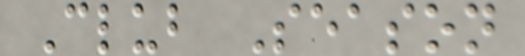Club Season
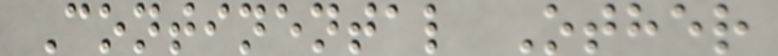Continental Other
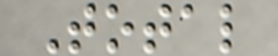Total
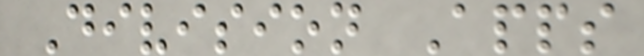Division Apps
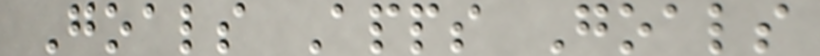Goals Apps Goals
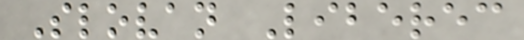Slovan Liberec
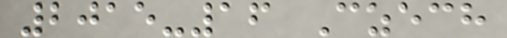2015-16 Czech
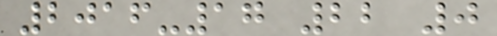2016-17 22 0
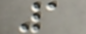1
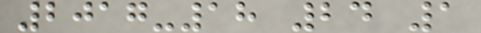2017-18 24 1
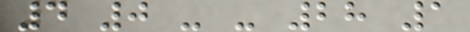4 0 - - 28 1
